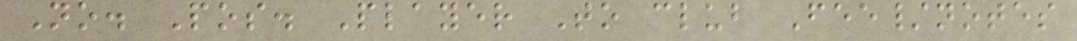No. Pos. Player To club Fee/notes
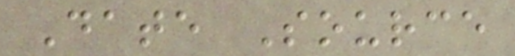Date Source
